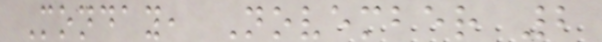Monday, November 2
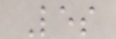Les
